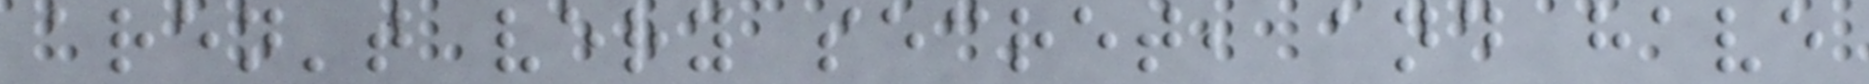aren't very secret, and have
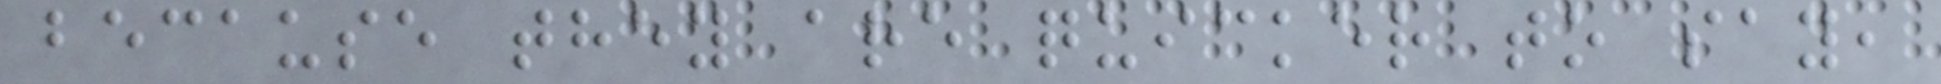because they are quicker to say,
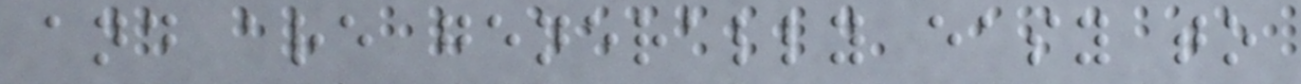and are generally easy to
